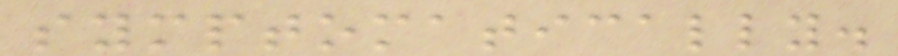symptomatically.
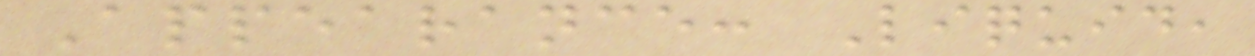Appearance: Liquid,
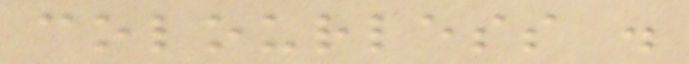colourless .
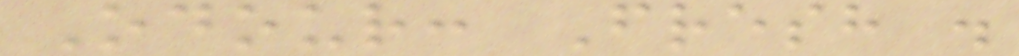Odour: Fresh .
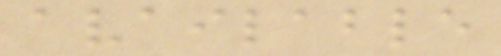available
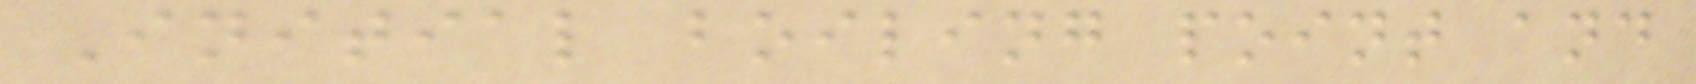Initial boiling point and
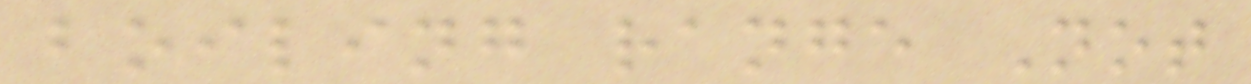boiling range Not
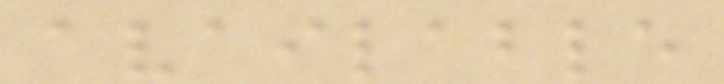available
